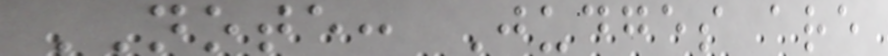NOTE: Judges are
